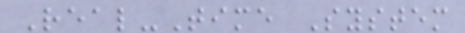Real-Time System
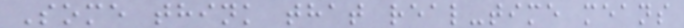Some think that real-time means
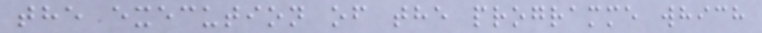the execution of the programme which
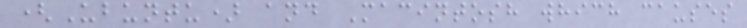(Ubuntu) and Macintosh which causes
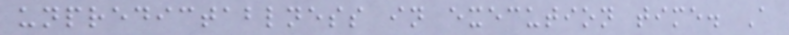unpredictablness in execution time. A
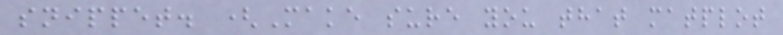snippet. (Make sure you that matplot
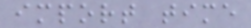import time
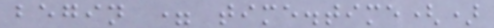begin = time.time()
